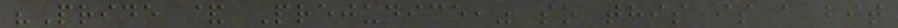"Pride & Prejudice," so this is a bit
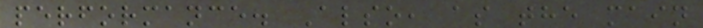performance. Also, as the main
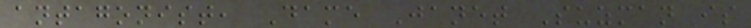antagonist, Dame Janet Suzman is
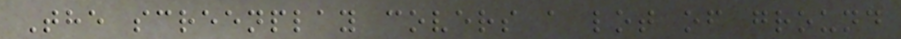The screenplay covers a lot of ground
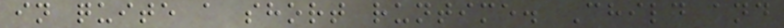in quite a short runtime. Child and
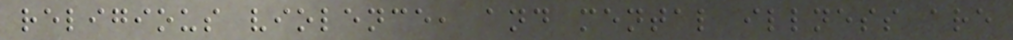religious violence, and mental illness are
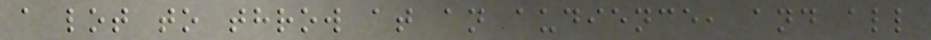a lot to throw at an audience, and all
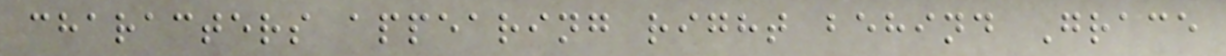characters appearing right behind Grace
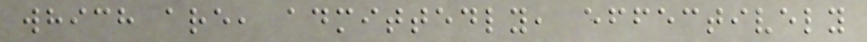which are, admittedly, effectively
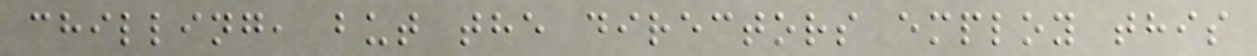chilling, but the directors employ this
